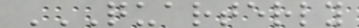QUARTERLY
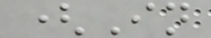(In
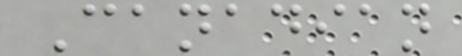Canadian
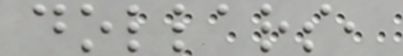dollars,
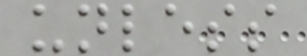unless
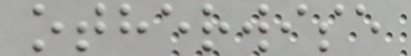otherwise
